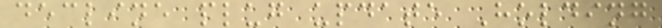decline plug update Holding
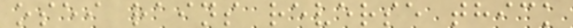osei rains reverse thick
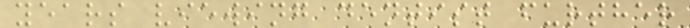years viewing dentist further
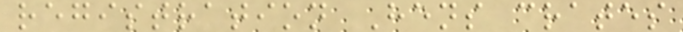registration Hens crates
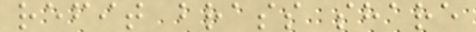refit brass share
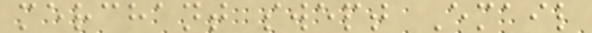merchant swept Email
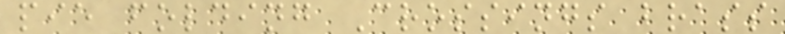pie folding Crossings brass
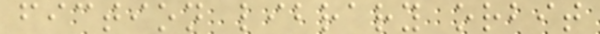fiction library orbit
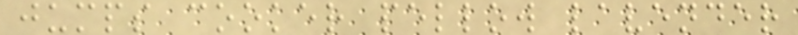jumps cooker pellow lavender
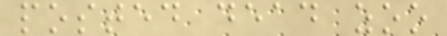posted dead zoo
